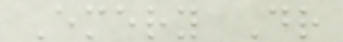Emery Dr
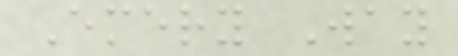Emery Way
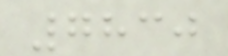7830
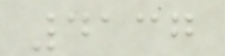4137
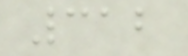312
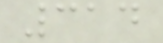314
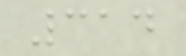314
